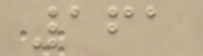161
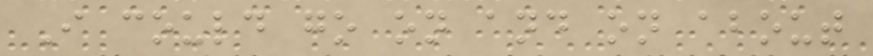I could go on and on about
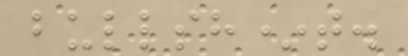bullsh*t.
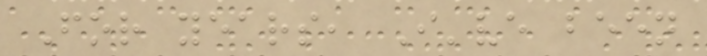For years, I've been
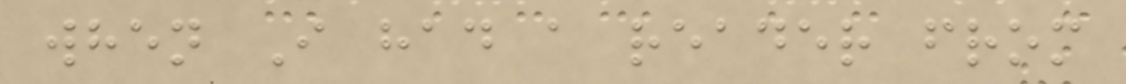when I had a reader from
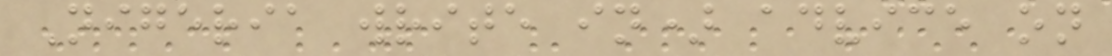Nigeria write in) advice on
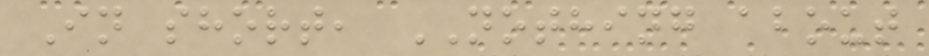In short, NOTHING about
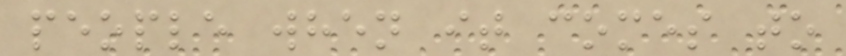people when it comes to
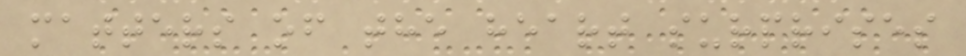matters of the heart surprises
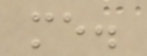me.
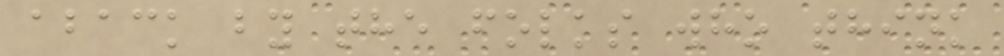aback by the folks who think
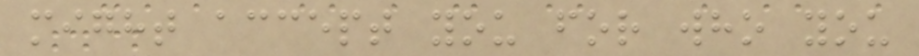might accept you for who you
